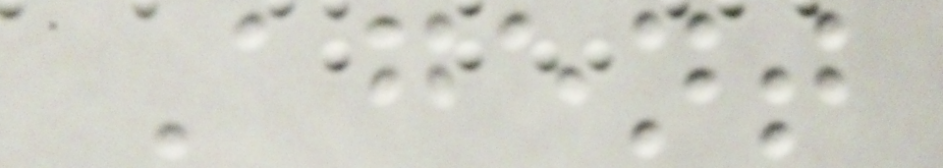Agent
